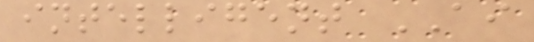intelligent AI
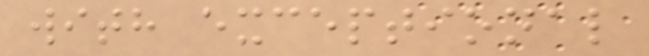with exceptional
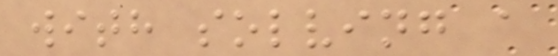with solving a
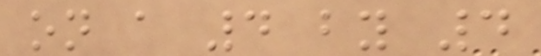on a 4 by 4
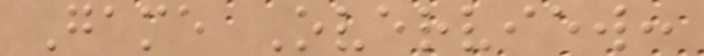Game Overview:
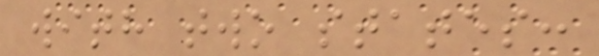with two states:
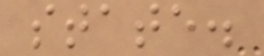state.
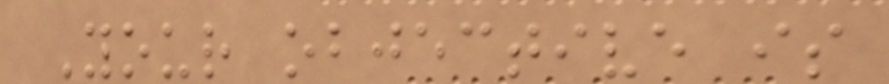Your objective is
